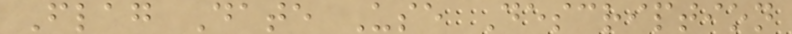Flag Date Use Description
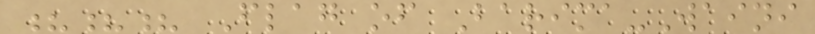??? Flag of Barima-Waini
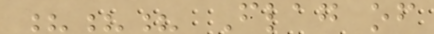??? Flag of
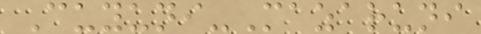Cuyuni-Mazaruni
